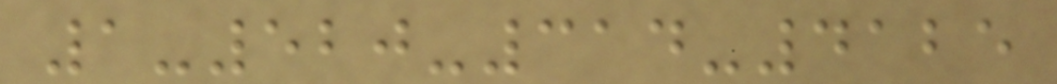1-520-314-4125
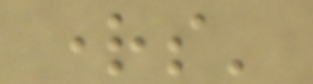rights'
